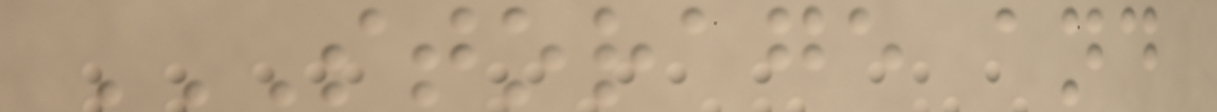STORAGE AND
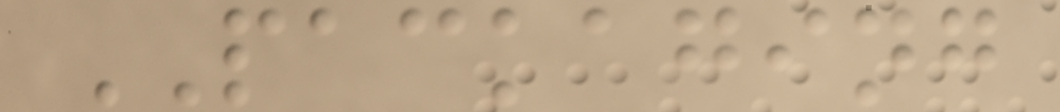PACKAGING
